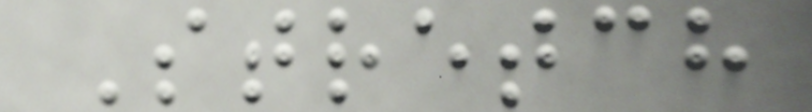Stretch
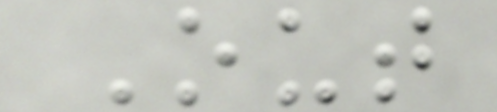Out
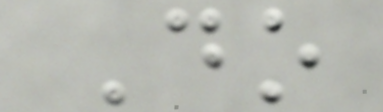Do
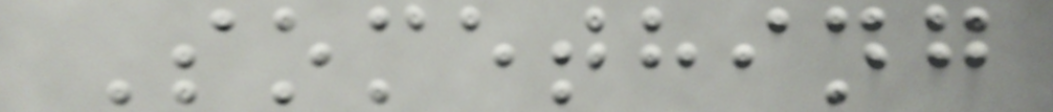Something
